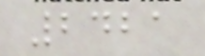2421
